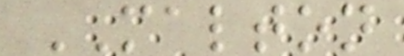MALTON
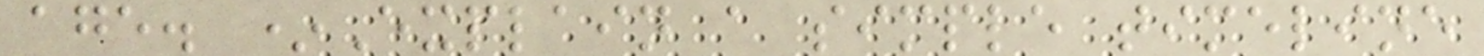age. *Explain a simple timeline
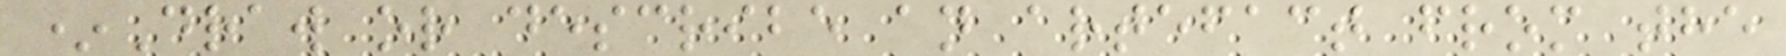*Draw or describe an artefact from the
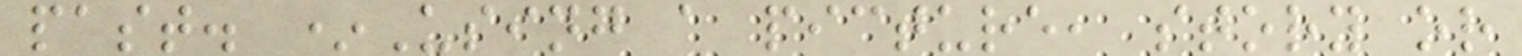past. *Using a picture, story or
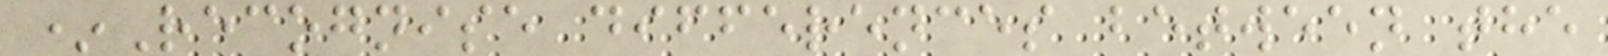*Recognise differences between the
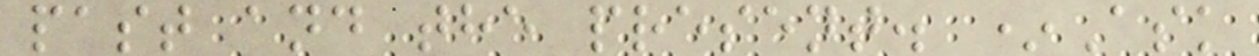past and the present. *Ask
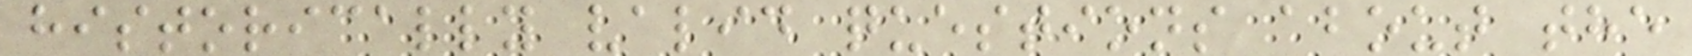historically valid questions about the
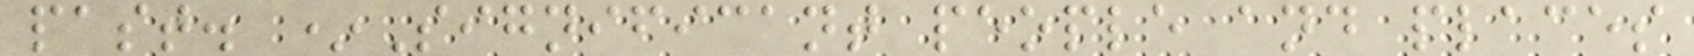past. *Significant people and places
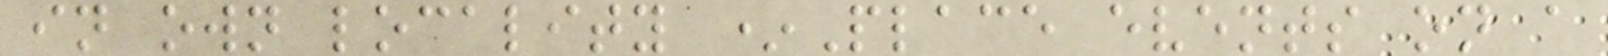in own locality *Place events on a
